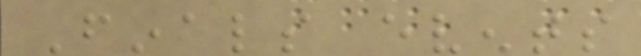Finals events
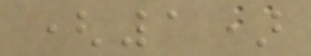(1)
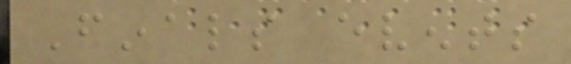Finals events
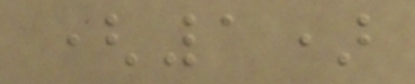(1)
